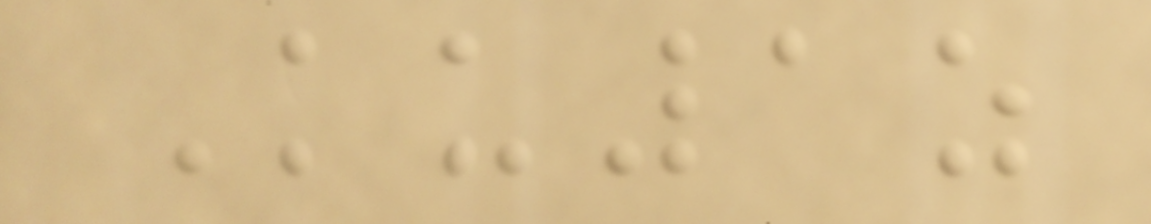Ku1z
